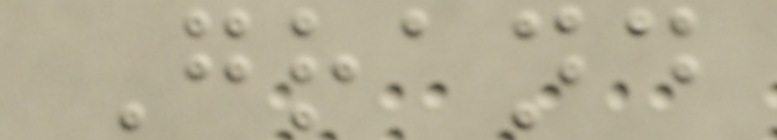Grand
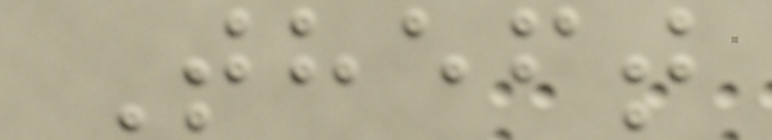Theft
